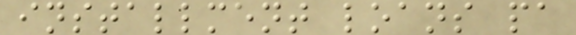installment loans pa
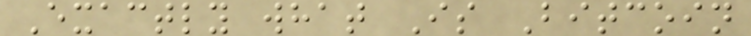Exactly what Is Bitcoin
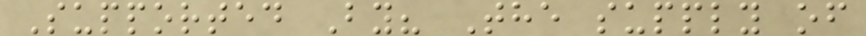Supported By? The supply of
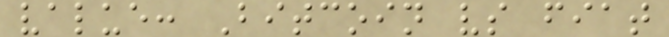value: Bitcoin vs fiat
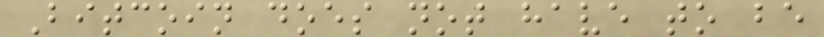Bitcoin does not have to be
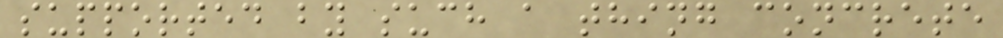supported by such a thing concrete
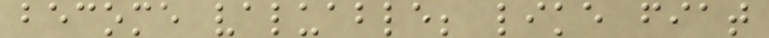become valuable; like fiat
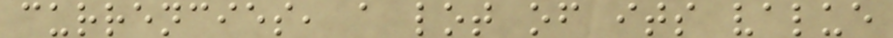currencies, a lot of its value
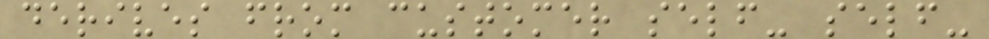derives from customer self- self-
